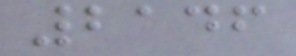2146
